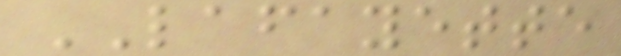LAFAYETTE
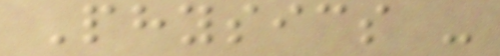Physics -
